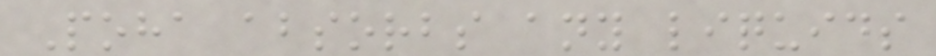Poha absorbs any liquids
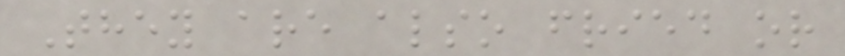They are also fried or
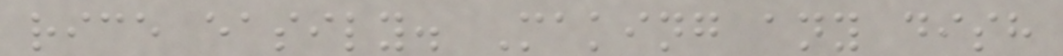rice easily. Making any dish
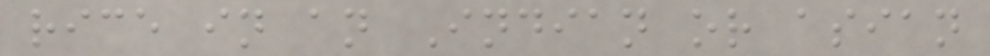rice in an Indian or asian
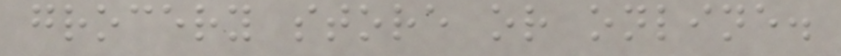grocery store or online.
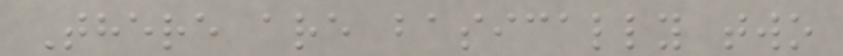There are basically two
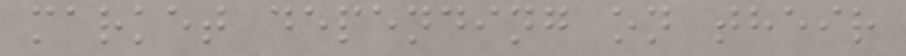market depending on their
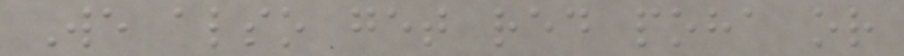We also get red poha or
